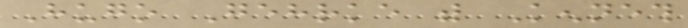Hugo Gehrke with Kenneth
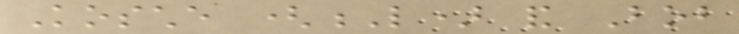Kosche (L) and Bob
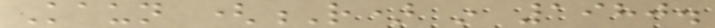Kaun (R) in 1980.
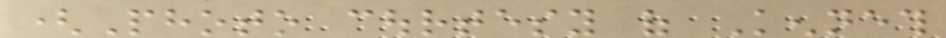(Photo courtesy of Kenneth
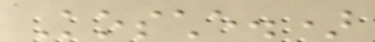Kosche.)
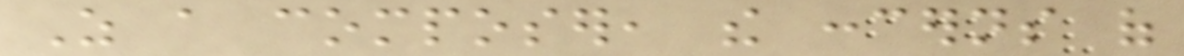As a composer, the concerns of
